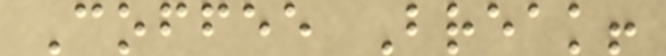Coffee Break!
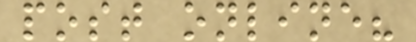post online?
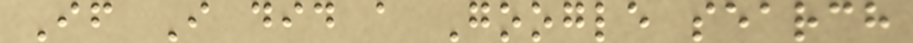If I did a Google search
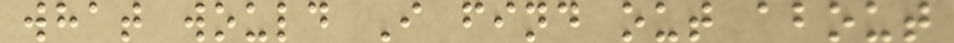what would I find out about
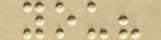you?
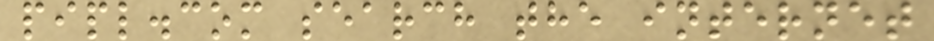pipl.com search the internet
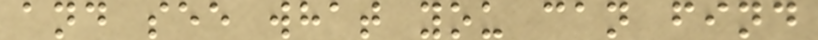and see what you can find
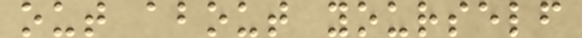out about yourself
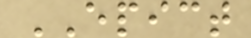EPICT
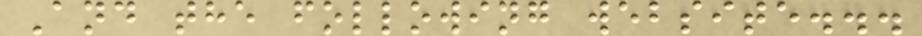And the following website...
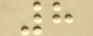8
